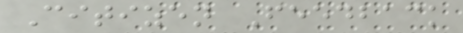Citizen Feedback
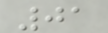01
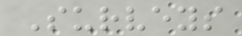Surveys
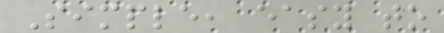Simple, easy to
